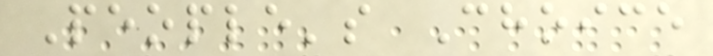People's Choice
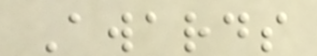Awards
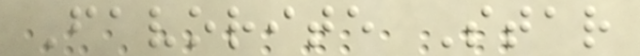Favorite Star
